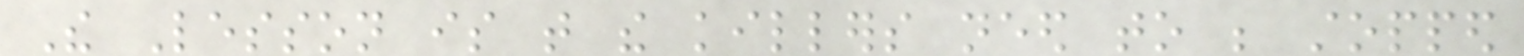The Lesson is that the killers need to be stopped
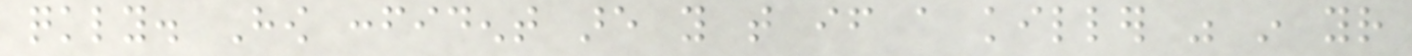quickly. How confident are you that if a killer was in your
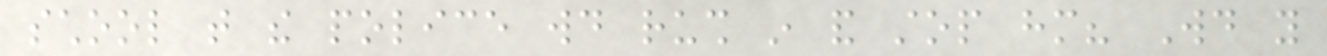school that the police would rush in and stop him? Would you
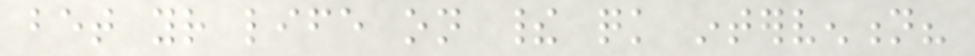bet your life on their quick intervention?
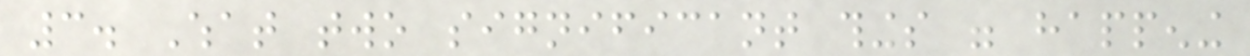3. What two significant things were happening
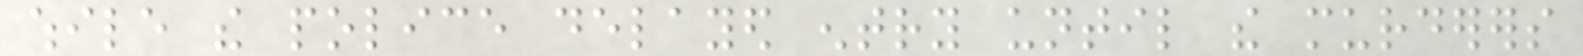while the police delayed entry until the murderers
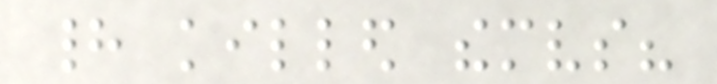had killed themselves?
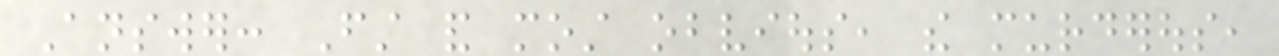Answer: First and most obvious, the murderous,
